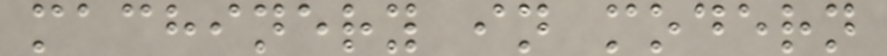machinery in modern
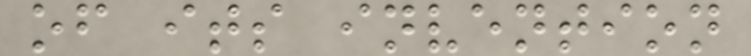of its invention
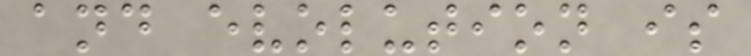and evolution is
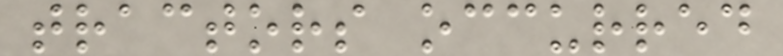tractors occurred
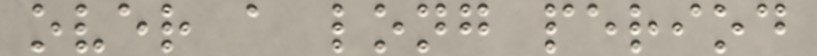over a long period
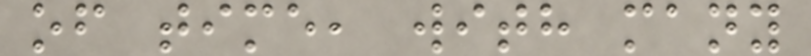of time, with many
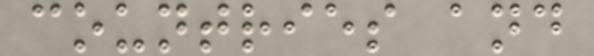countries and
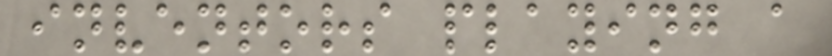inventors playing a
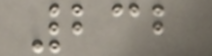232
